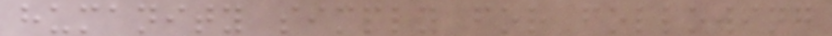humanity simply for following
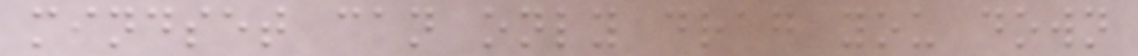mindset can only drag you down
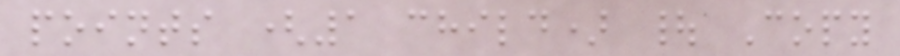points (1 child) | Copy
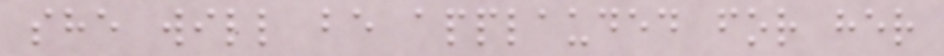she will be applauded for her
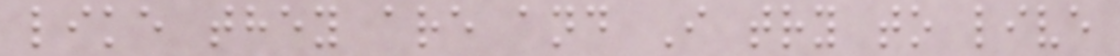like they are and I try to live
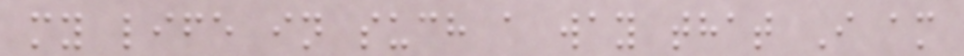my life in such a way that I am
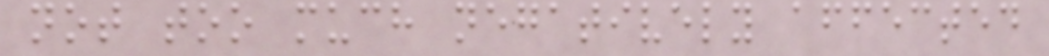not too much negatively affected
